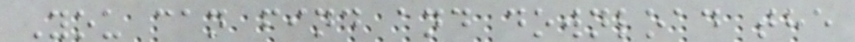You can find and download the
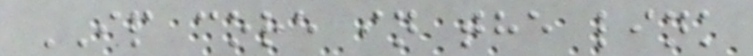IP core in the link
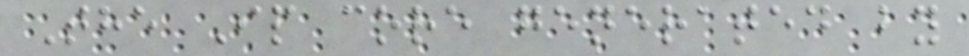The Ip core generated by
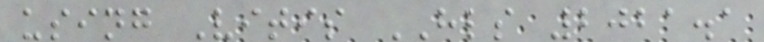using Vitis HLS 2021.1
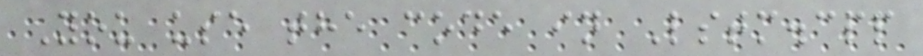You use the code in Lstm.cpp
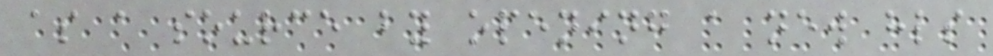as a source by opening a new hls
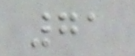71
